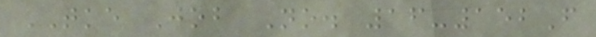TKE Job No. 16-152F
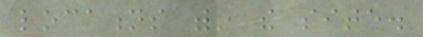locations within the site.
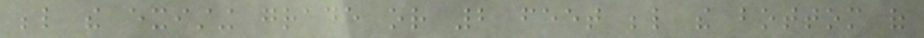below the existing grade or 2 feet below the bottom of
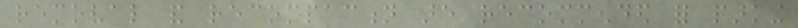removal and recompaction are recommended for parking
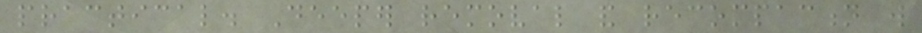practical. Deeper removal and recompaction will
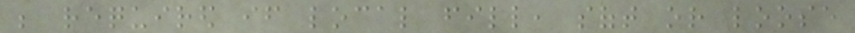be required if local fill, soft or loose
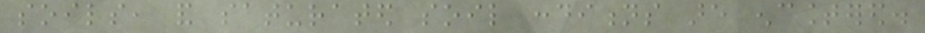soils, and saturated soil conditions are encountered.
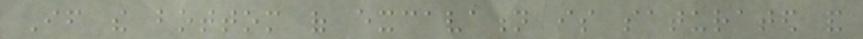If the bottom of excavation is saturated and
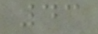43
